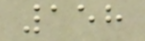158
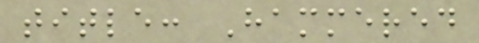title: Hammered
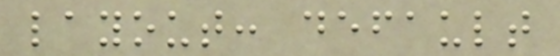layout: default
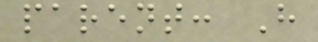parent: H
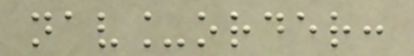nav_order:
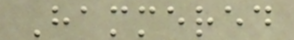Hammered
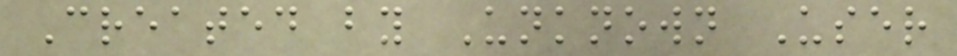Created by Unknown User
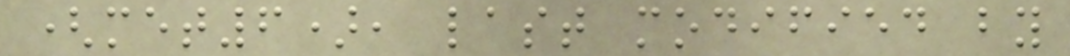(met6), last modified by
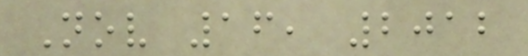Nov 16, 2012
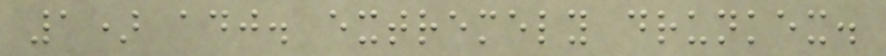1) adj. extremely drunkex.
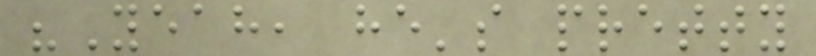"Yeah, he's pretty
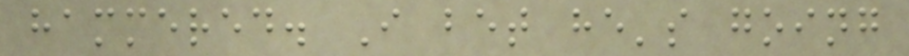hammered. I bet he's going
